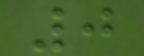0
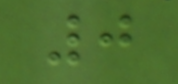0
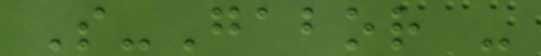S-Gabor -
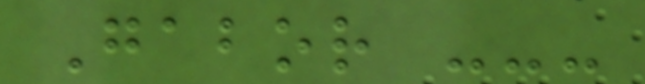Gabor ---
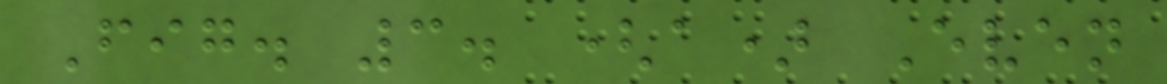Fig. 3. (a) Even
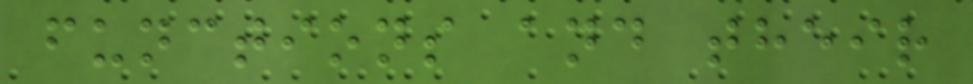functions and their
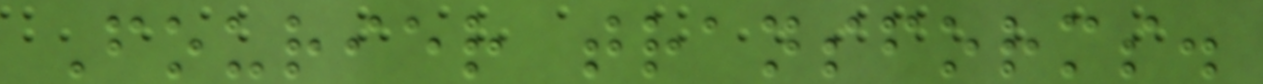Fourier transforms.
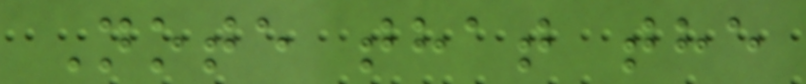Note that the
